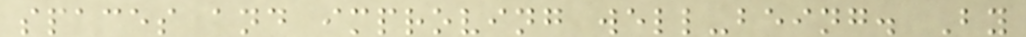spaces and improving well-being. By
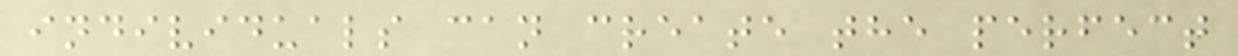individuals can create the perfect
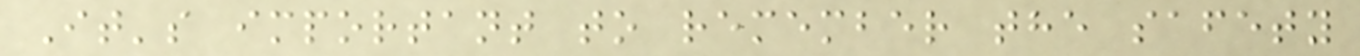It's important to remember the safety
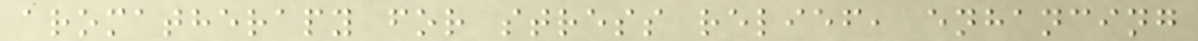aromatherapy for stress relief, enhancing
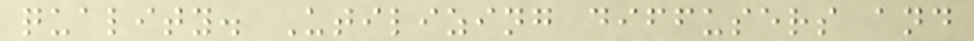quality. Utilizing diffusers and
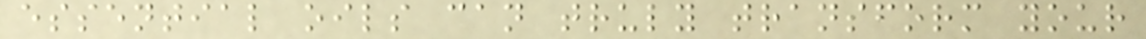essential oils can truly transform your
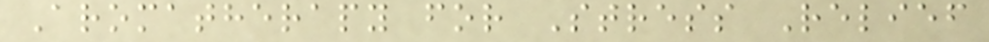Aromatherapy for Stress Relief
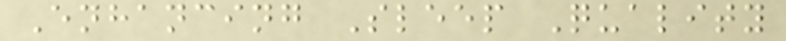Enhancing Sleep Quality
